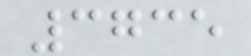3735
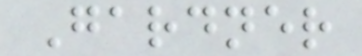Gardner
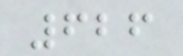626
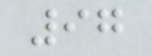97
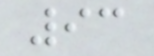93
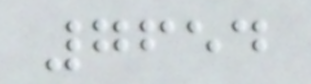7654
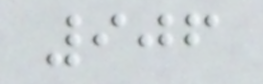906
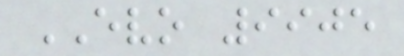EVO 9905
